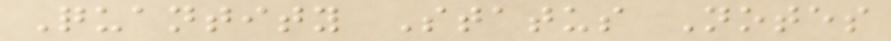Quantity Status Notes
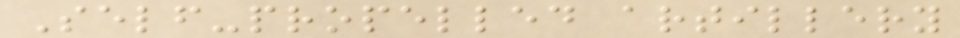Self-propelled artillery
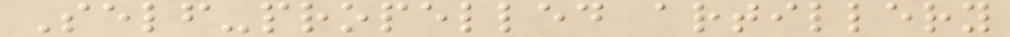Self-propelled artillery
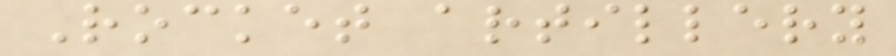Rocket artillery
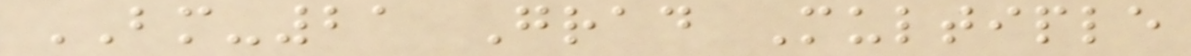BM-21 Grad Multiple
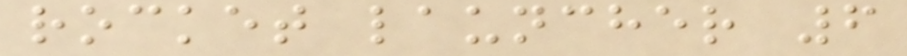rocket launcher 6
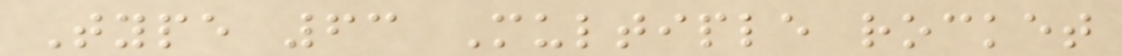Type 63 Multiple rocket
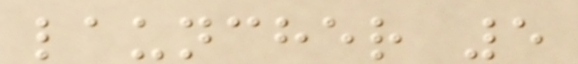launcher 5
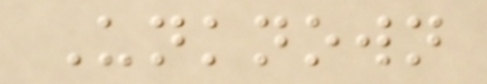Unknown
